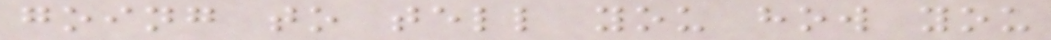going to tell you how you
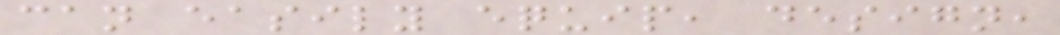can easily equip, design,
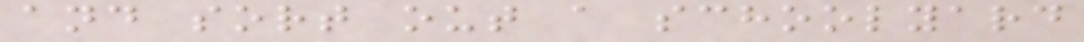and sort out a schoolyard
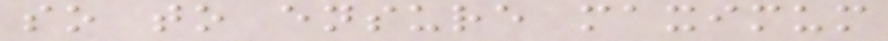so to ensure maximum
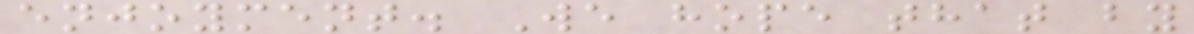enjoyment. We hope that by
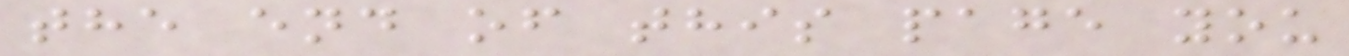the end of this page you
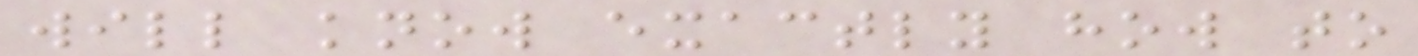will know exactly how to
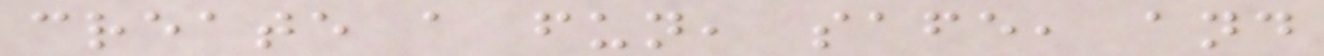create a fun, safe, and
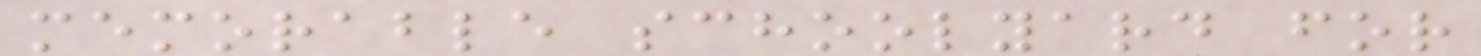memorable schoolyard for
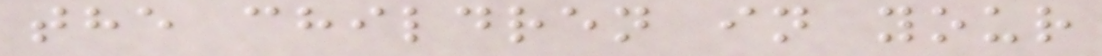the children in your
